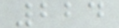224
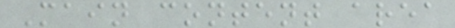Main content area
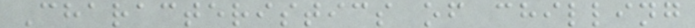Characteristics of chilling
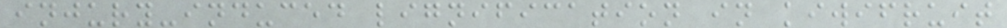injury-induced lignification in kiwifruit
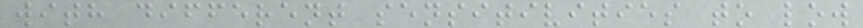with different sensitivities to low
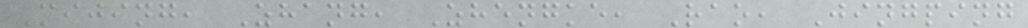Mijing, Zhang, Zhengke, Rao, Jingping
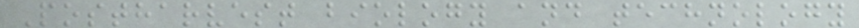Postharvest biology and technology
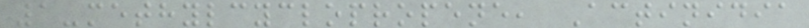1-methylcyclopropene, Actinidia
